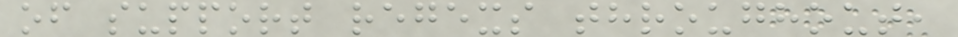of support regexs throughout,
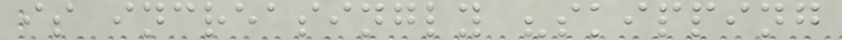is increasingly "skipping
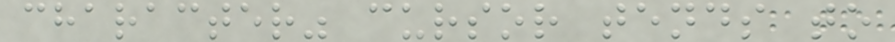character" cursor tends to
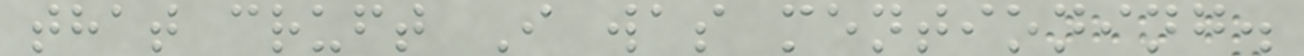that cruft I was mentioning.
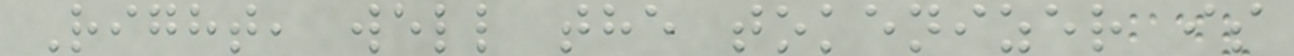Right, well the tokenizer is
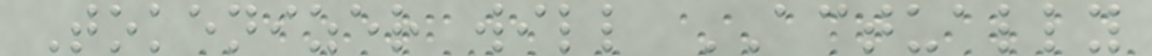Tokenizer will ACTUALLY
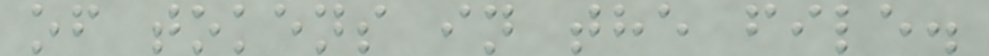of tokens in the file.
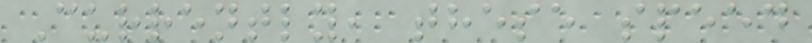Currently, these speed
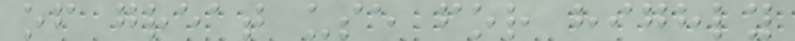of great use for highly
